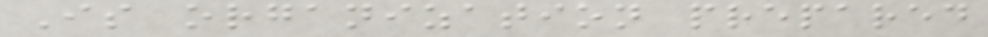Is organization prepared
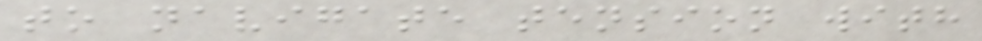to navigate tension with
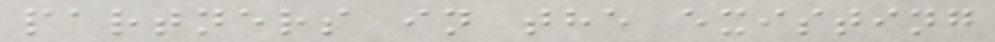partners in the existing
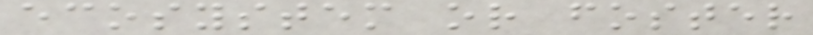ecosystem or foster
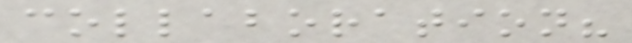collaboration?
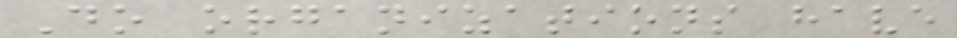Do organizations have
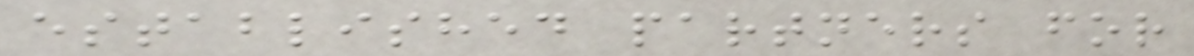established partners for
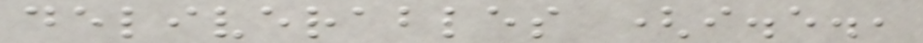deliverables (i.e.,
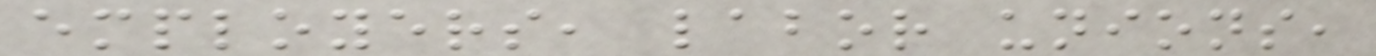employers, labor unions,
